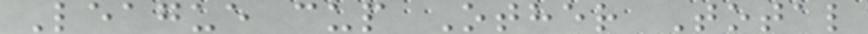League cup Other Total
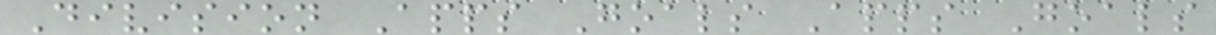Division Apps Goals Apps Goals
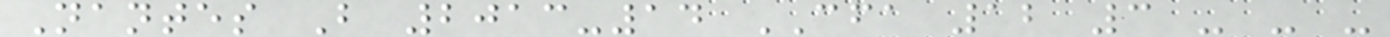Nantes B 2013-14 CFA 12 3 - - -
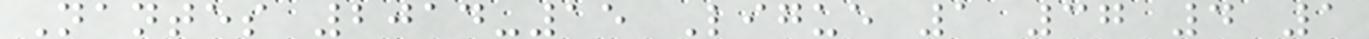Nantes 2014-15 Ligue 1 37 4 1
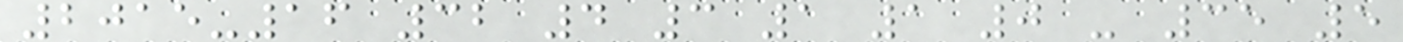2015-16 32 4 3 1 1 0 - 35 5
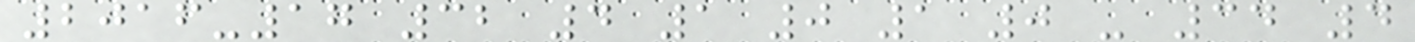2016-17 32 4 1 0 1 0 - 34 4
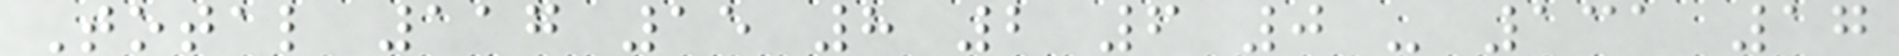Total 117 15 8 2 6 0 - 131 17
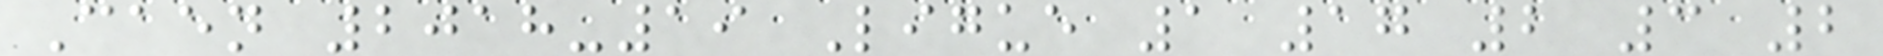Caen 2018-19 Ligue 1 17 2 3 2
